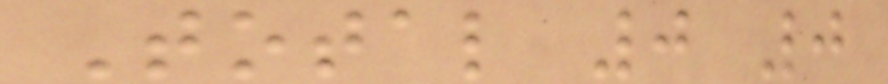Total 0 0
